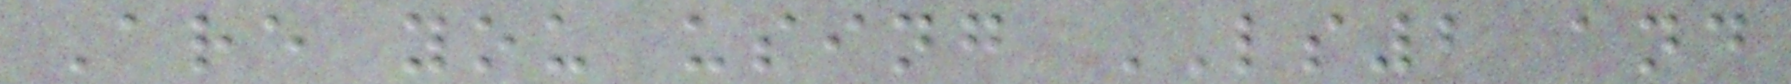Are you using LS2 and
